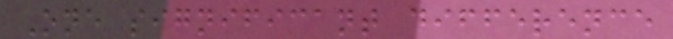One significant difference
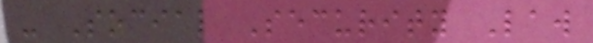- Social Security Law
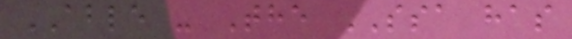ABLE - The SSA has
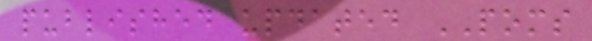published updated POMS
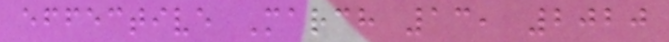effective March 13, 2020
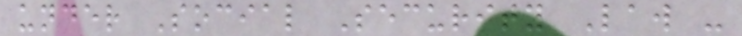under Social Security Law -
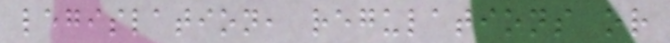legislation, regulations or
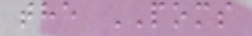the POMS
